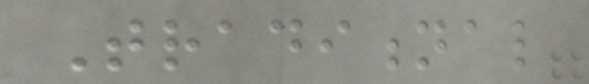Traditional
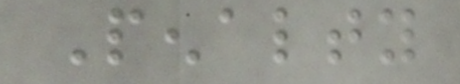Penalty
